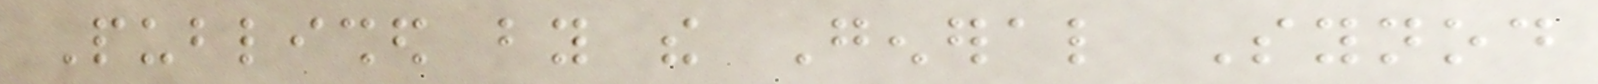Published by the General Synod
